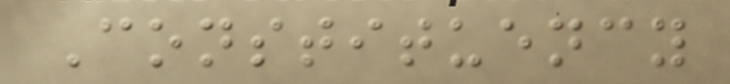Constituency
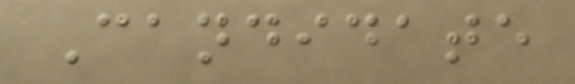Candidate
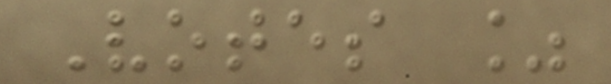Votes %
